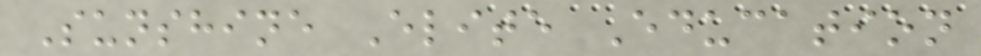Sunshine Elite Education
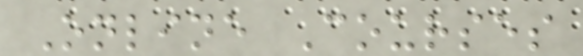Online Courses
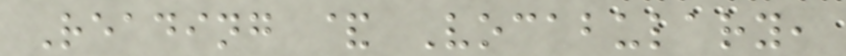Reading & Vocabulary,
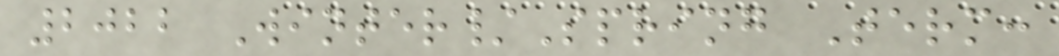2022 Winter/Spring Term:
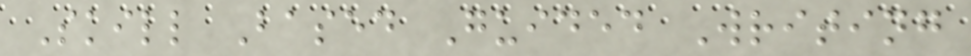Skill Based Guided Writing
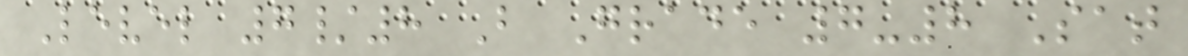Level 7/8 B Grade 7-8 Sat
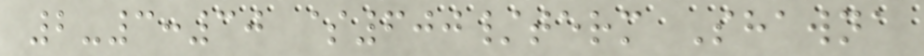2-3:30 $600/term Shawna
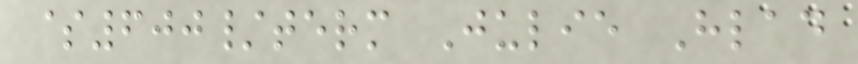$600/term Julie Hlad
